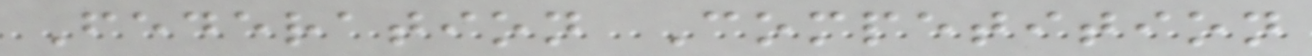Federation Competition
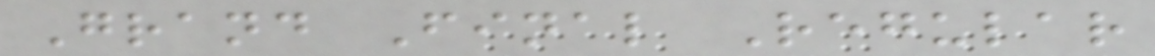Grand Final Regular
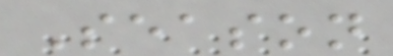Season
